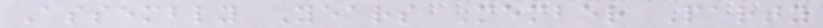Assembly Years Member Party
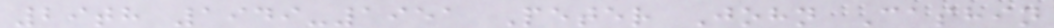29th 1949-1951 Peter John Cashin
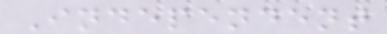Independent
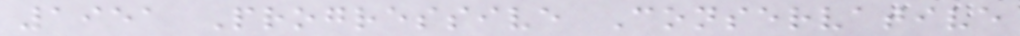1951 Progressive Conservative
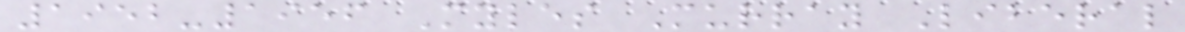1952-1956 Myles Murray Liberal
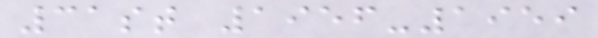31st 1956-1959
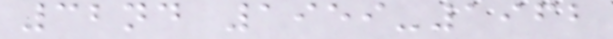32nd 1959-1962
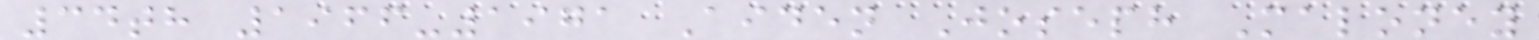34th 1966-1971 Aiden Joseph Maloney
